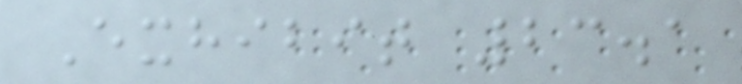Exhibit 23.1
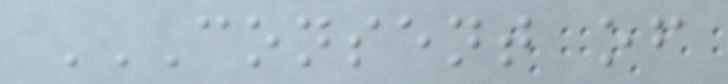CONSENT OF
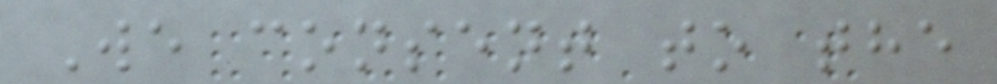We consent to the
